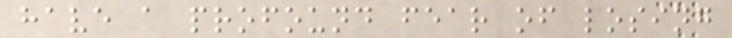have a profound fear of losing
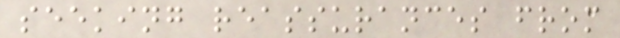seeking reassurances from
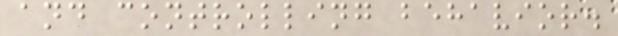and controlling behavior.
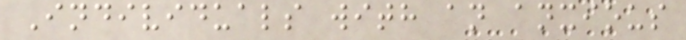Individuals with an anxious
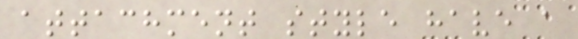attachment style have a
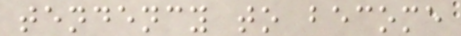tendency to become
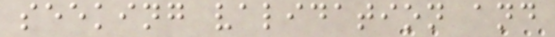seeking validation and
